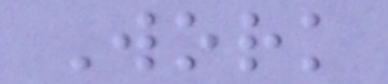Work
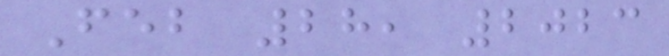Feb 28, 2023
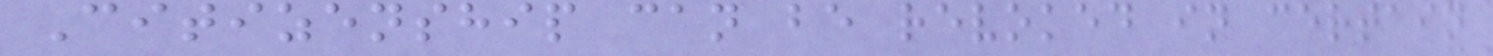Citizenship can be revoked in certain
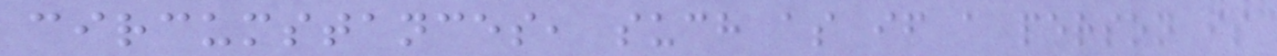circumstances, such as if a person is
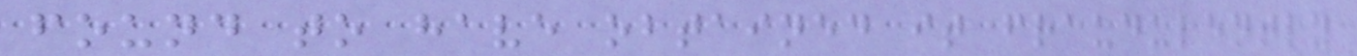found to have obtained it fraudulently
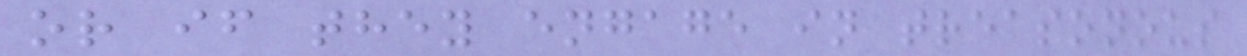or if they engage in treasonous
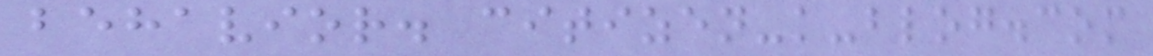behavior. citizen-k-blog.com
